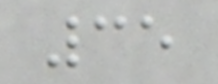35
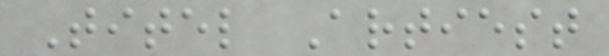Titel Artiest
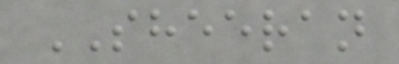SHEERAN
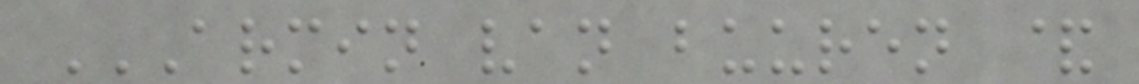ARMIN VAN BUUREN &
